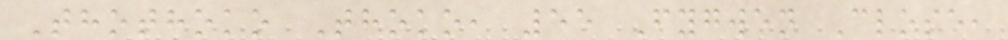Thothoko Thoko, 55 Fygwen Close,
